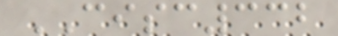CISC332
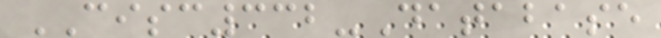CISC332-Database
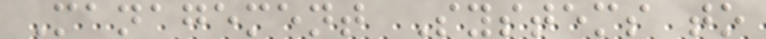Management Systems to
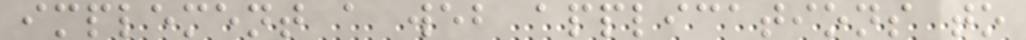implement a web applications to
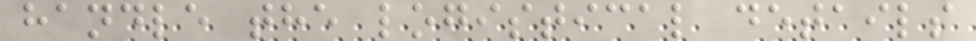handle the logistical details
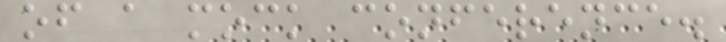of a mock conference.
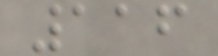116
